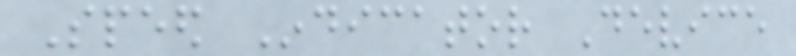Speed Indicator Device
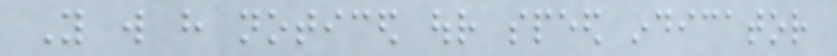You will have noticed our speed indicator
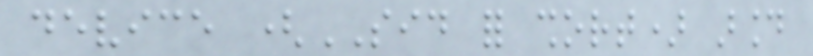device (SID for short) around
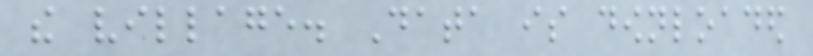the village. Data is downloaded
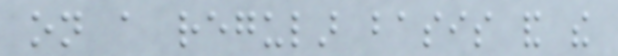on a regular basis and the
